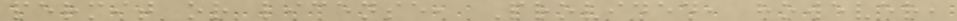permit or license, Provided, however,
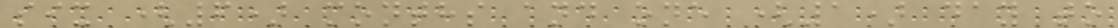six (6) months and one (1) day to
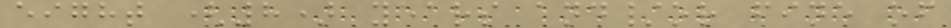eight (8) years and/or fine of
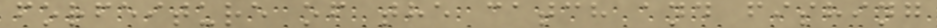forfeiture of the catch and fishing
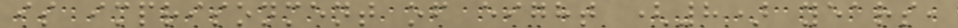is imprisonment of eight (8) years,
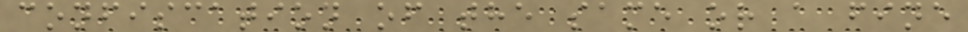confiscation of the same or a fine
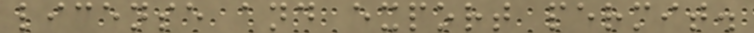license and export permit.
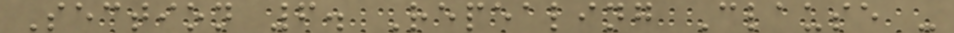Section 6. Repealing Clause -
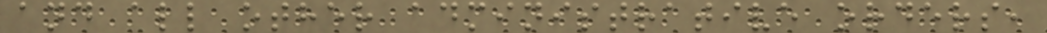and all other administrative orders,
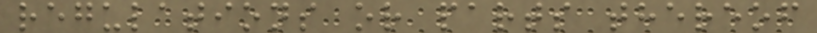regulations or parts thereof
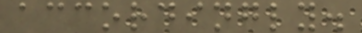accordingly.
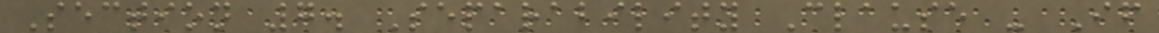Section 7. Separability Clause - If
